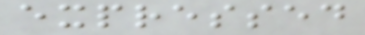expressed
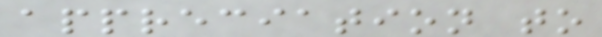appreciation to
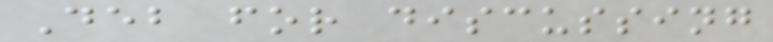Deb for discussing
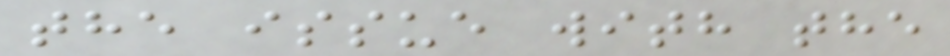the issue with the
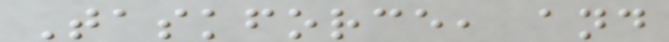Taskforce, and
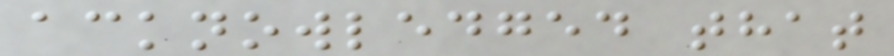acknowledged that
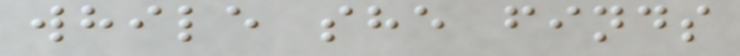while she finds
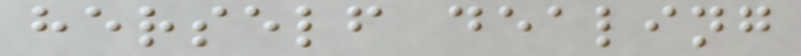herself dealing
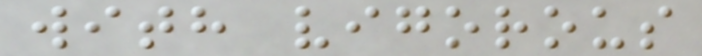with vigorous
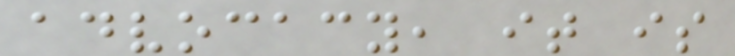advocacy, it is
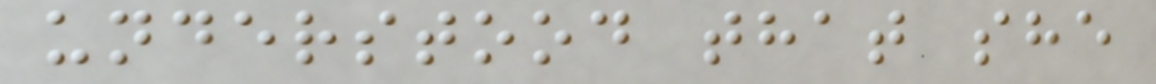understood that she
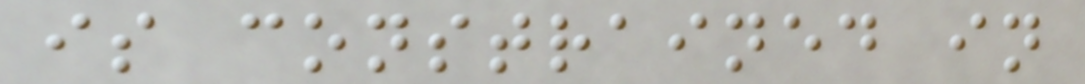is constrained in
